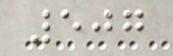507
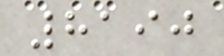8190
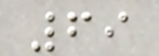69
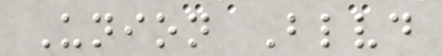Union Blvd
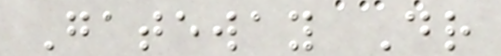Gateway Dr
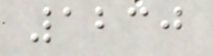1230
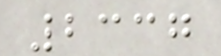2337
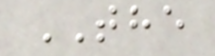THE
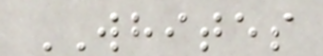WHITES
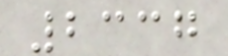2337
